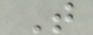T
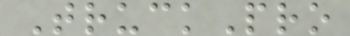TruckPro
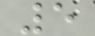5
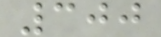300
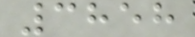3858
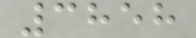3858
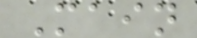Main
